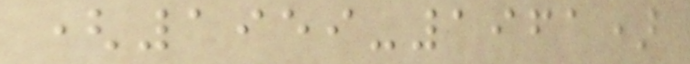(1959-1961)
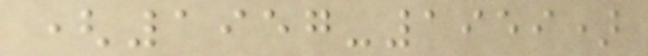(1957-1959)
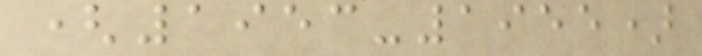(1953-1955)
